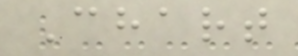Chart
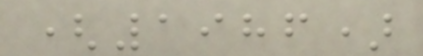(1986)
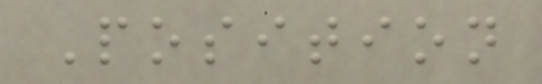Position
